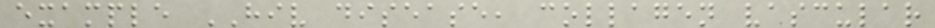example HIV disease, collagen vascular
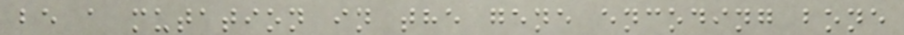be a mutation in the gene encoding bone
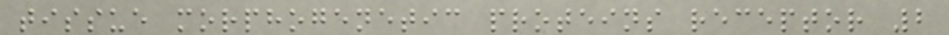tissue morphogenetic proteins receptor 2
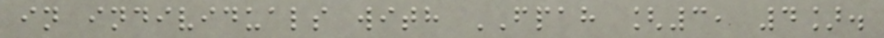in individuals with FPAH [3, 4].
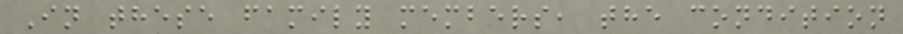In these family members, the condition
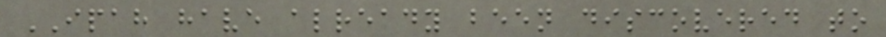IPAH have already been discovered to
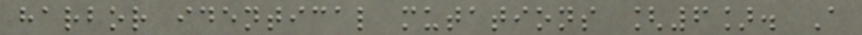harbor identical mutations [6]. A
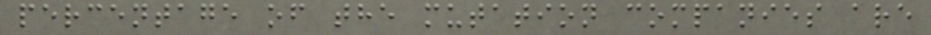percentage of the mutation companies are
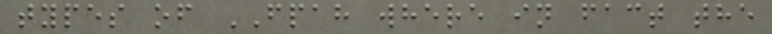types of FPAH where in fact the
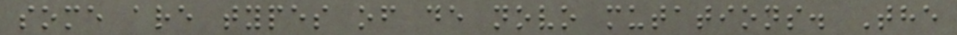some are types of de novo mutations. The
